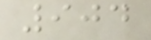904
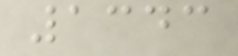1343
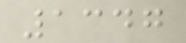1347
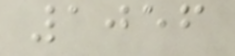1056
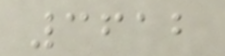3612
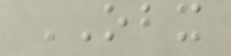OBX
